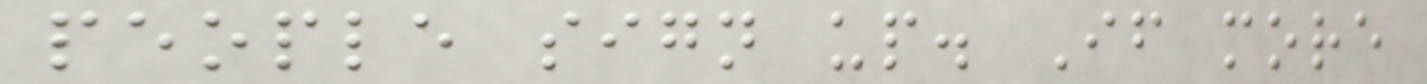people sign up. If more
